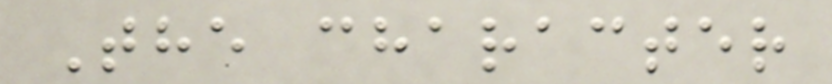The character
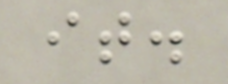it.
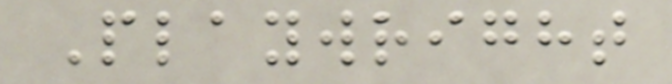Playwright
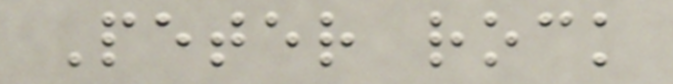Peter rock
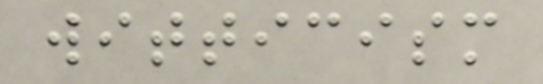witticism
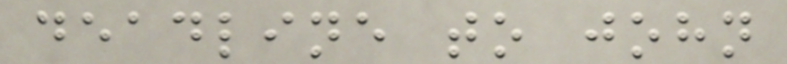deadline to john
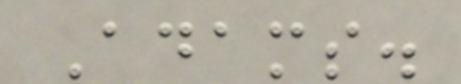Adams.
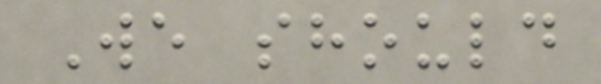We should
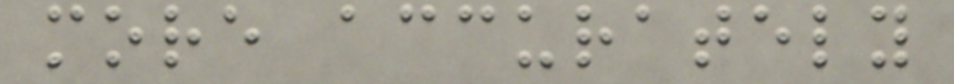more accurately
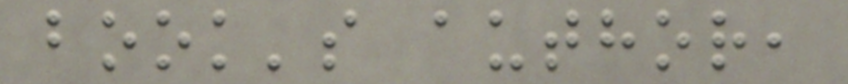book's author,
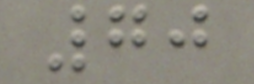70
